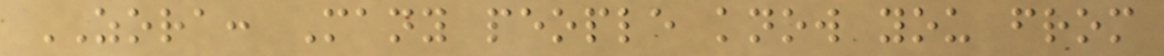ZORA: Many people know you from
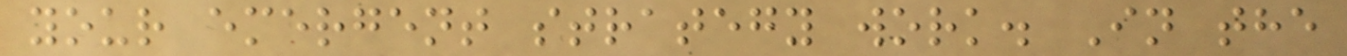your emergent strategy work. In the
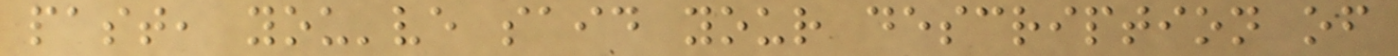past, you've said your description of
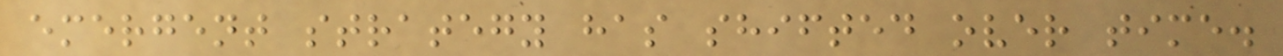emergent strategy has shifted over time.
